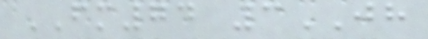FM74 3JH
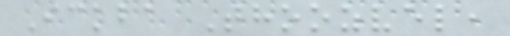Ickba Thoozvel,
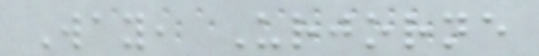Way, Urjorne
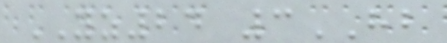YZ24 3HB
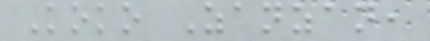Koko Zanzan,
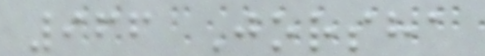966 Jorsha
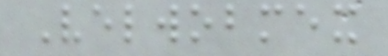Velwobmex
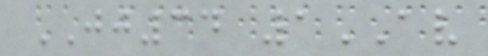JJ34 1AV
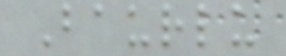Baurlu
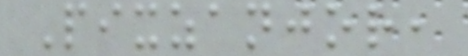Pixzanjor,
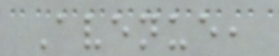Avenue,
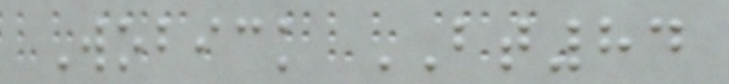Wobick BT84
